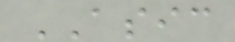ASIC
